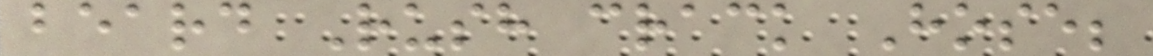beard Rush crack Hose;
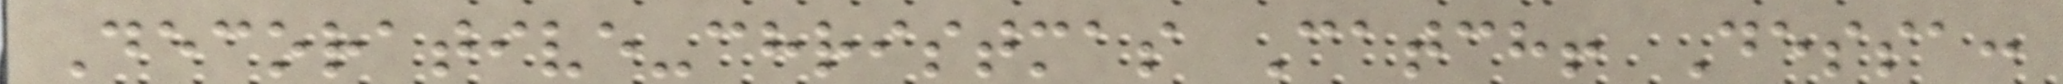Decorative-christmas Catch! Dessa:
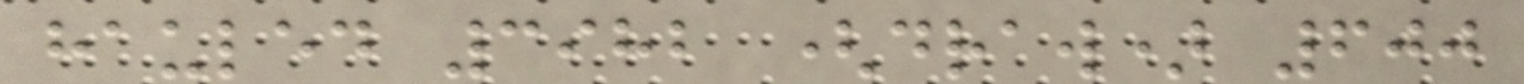hauled 3982 (draw) 600
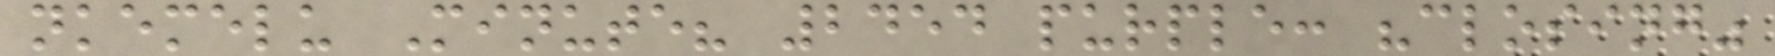nkemelu Minute? 2454 purple: "closing"
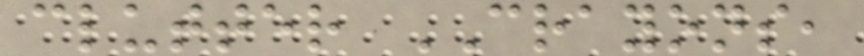clutter CRAYONS,
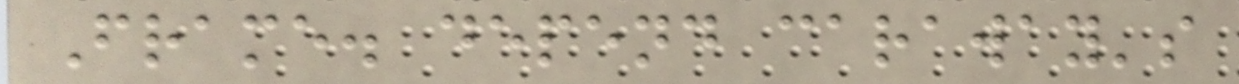Frame. depend caraway's
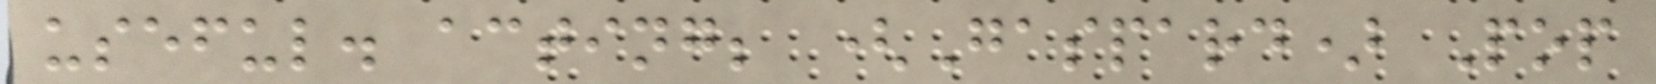useful. acting; (Gaspard) Pop
